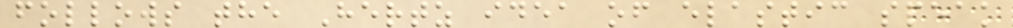follows the Hertz idea of elastic speak
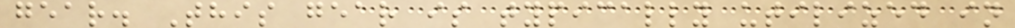gear. This gear is typically utilized in
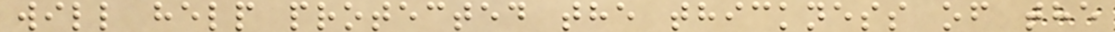will help protected the thickness of the
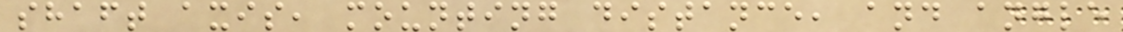shaft axis, mounting distance, and angle
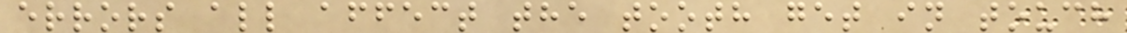errors all affect the tooth get in touch
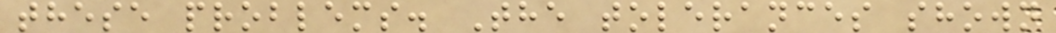these problems. The tolerances shown
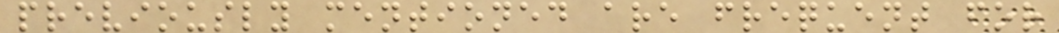previously mentioned are frequent for
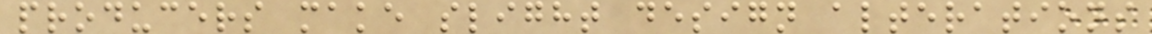producers make slight design alterations
